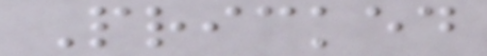Pricked
